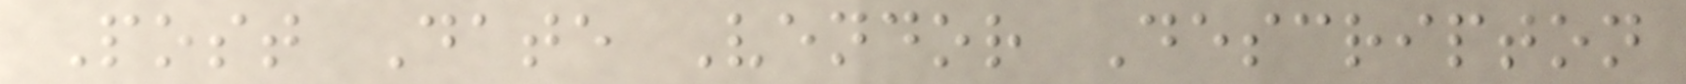Post Date Vendor Descripton
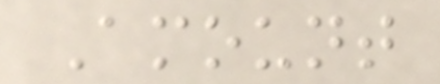Amount
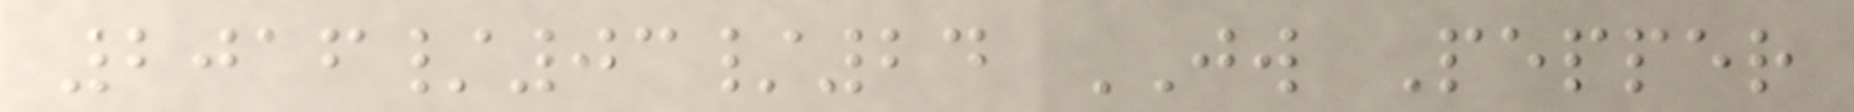2016/03/24 JW Pepper
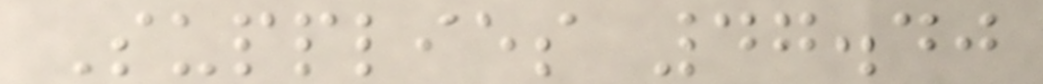Supplies 47.40
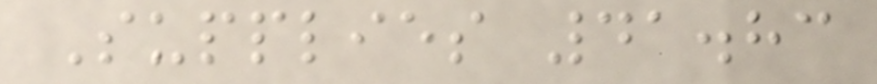Supplies 41.83
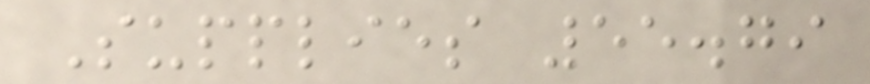Supplies 55.79
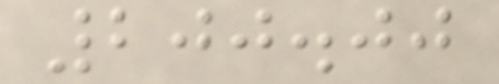200.00
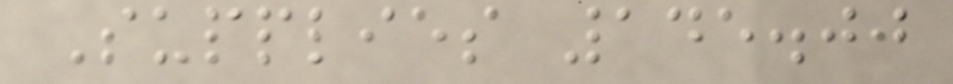Supplies 145.00
